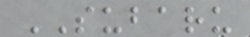SUBARU
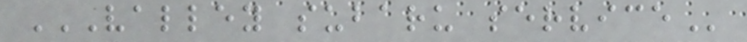VALLEY SUBARU SERVICE
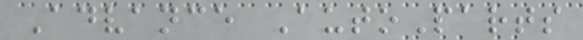Advance AutoParts
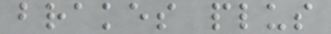brakes plus
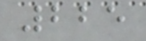225
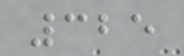325
